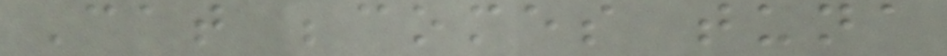Cat becomes tuna
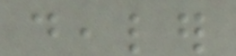dealer
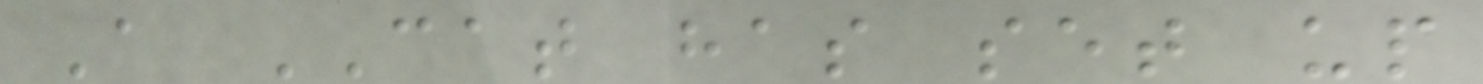A CAT has set up
